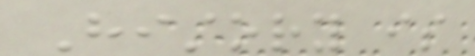History is
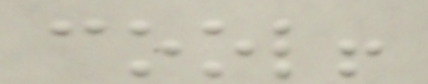cool!
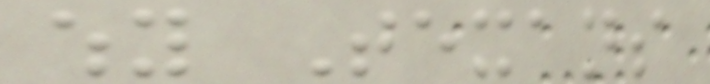why Texans
